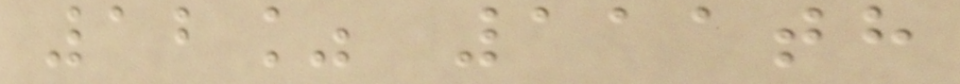12% 111th
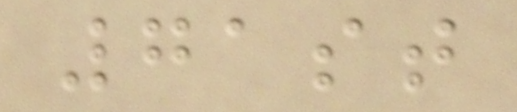71st
